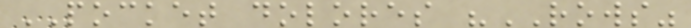POCKET dolores "ROWS"
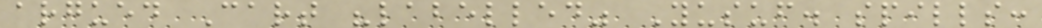argued Cart "labelled" Yusuf. spills:
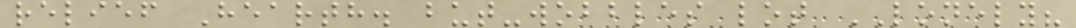relief Hearth. but-wobbles lot LONELY?
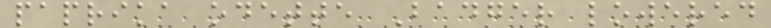paprika odette Badger lowered
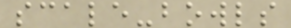scale-bowls
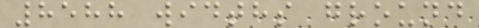8588 widths ground
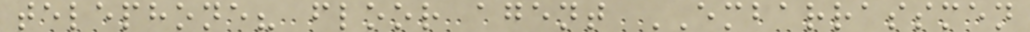telephone? floor agent EMBARRASSMEN
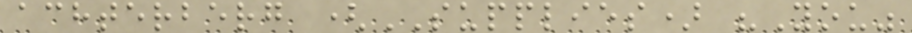achterberg (SUPPLIES) "You"
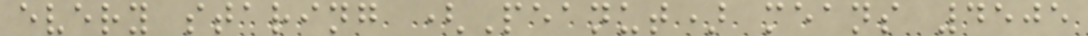every staring (Peanut) means 4505
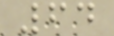64
